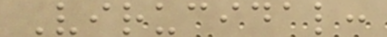Virucidal:
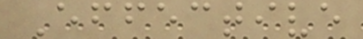Effective
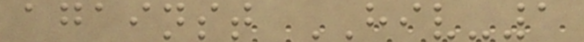against HIV-1
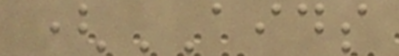(AIDS
